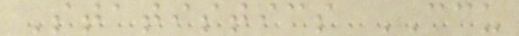Statistics CCU
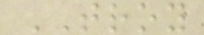TROY
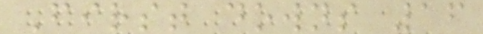First downs 16
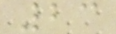23
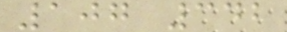107 342
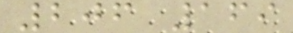206 169
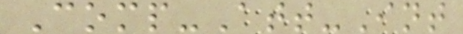Comp-Att-Int
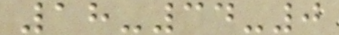18-34-0
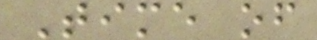Time of
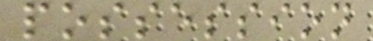possession
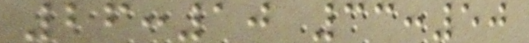26:10 33:50
